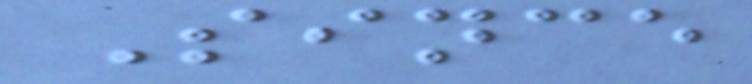Since
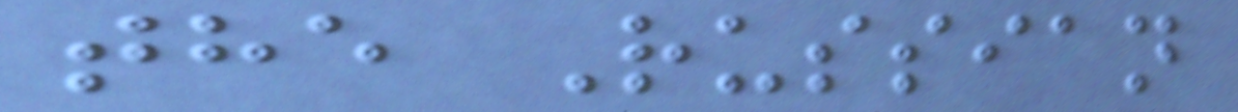the Russian
